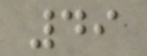49
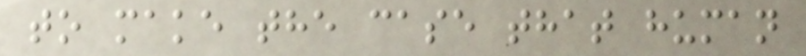to make the case that human
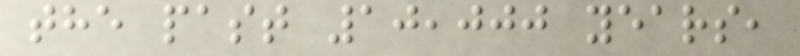the past 10,000 years,
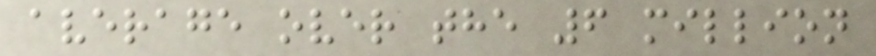average over the 6 million
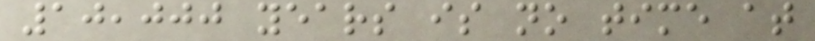10,000 years is no time at
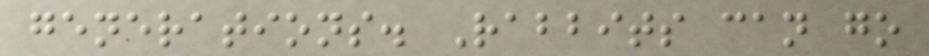generations. Rabbits can go
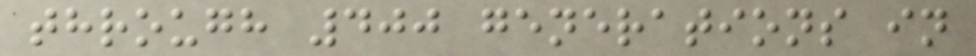through 400 generations in
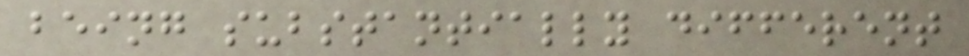being substantially different
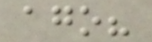ago?
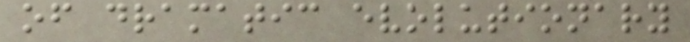of dramatic evolutionary
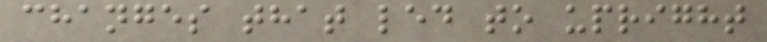changes that led to upright
